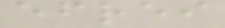efrei
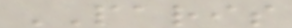PARIS
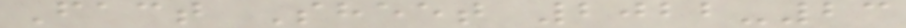Fact Sheet 2022-23
